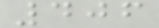406
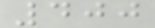400
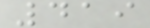419
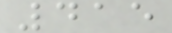415
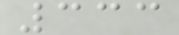333
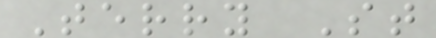Terry St
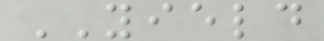YIELD
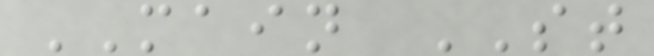MAIN ST
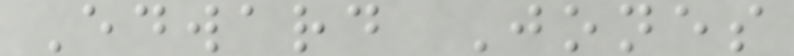Edward Jones
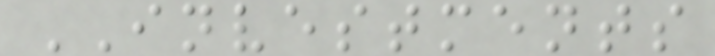INVESTMENTS
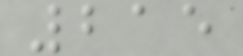215
